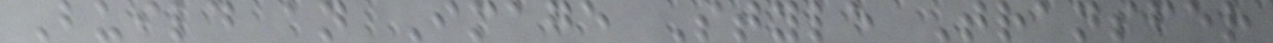Build an Image Style Transfer
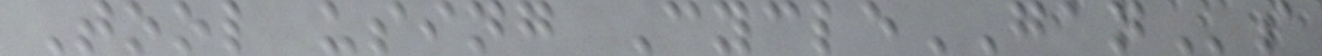Tool using CycleGANs
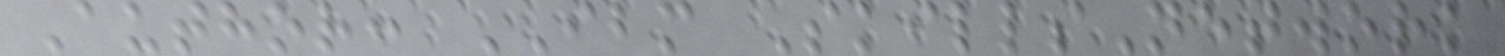Author: IBM SkillsNetwork
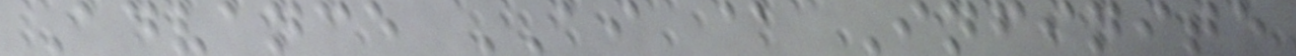Advance AI @ Infinite
